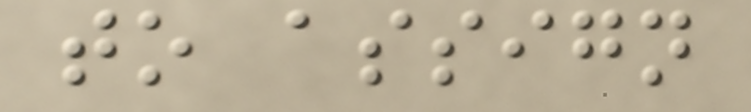to assign
